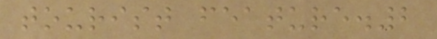tourist feature.2
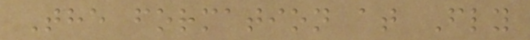The formation at Fly
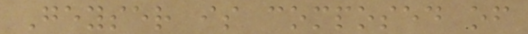Geyser is composed of
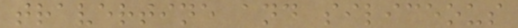travertine and siliceous
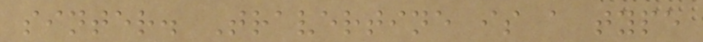sinter. Travertine is a type
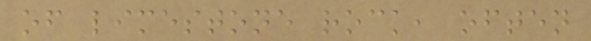of limestone rock, often
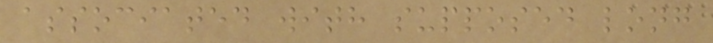associated with supposed long
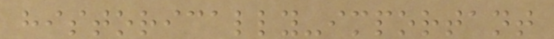historically-important
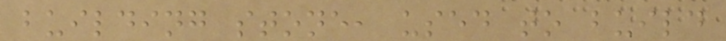building stone, used to build
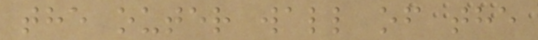the outer wall of the
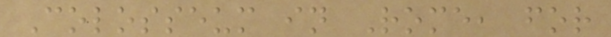Colosseum in Rome, for
